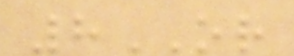8OR
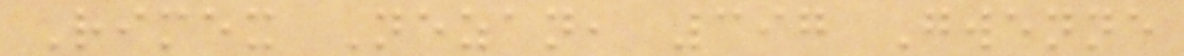Rimex Nezan, 397 Gwenne
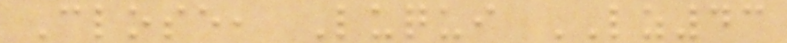Close, Luqui LZ43
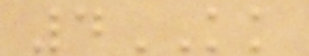4KK
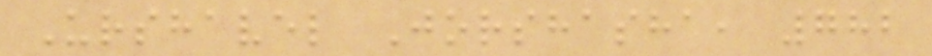Urshavel Jorshasha, 782
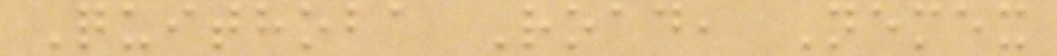Quithoba Road, Nemex
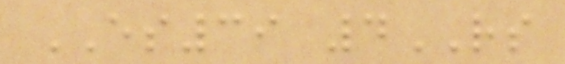ES39 4RS
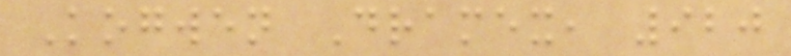Kogwen Dramex, 920
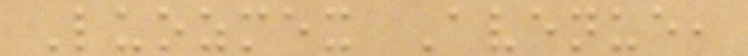Luozmex Avenue,
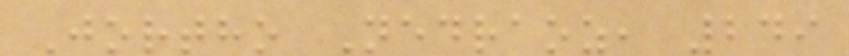Jortho Nedraoz, 249
